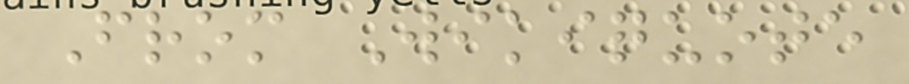From Wikiquote
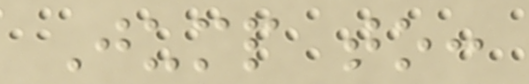Jump to:
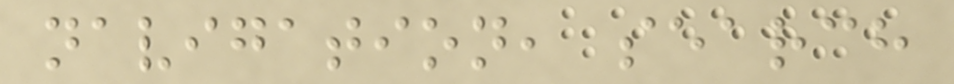navigation, search
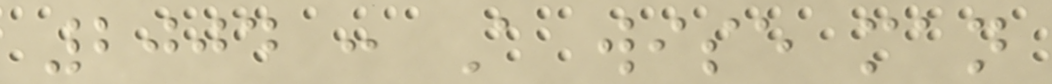2004 : A wise man
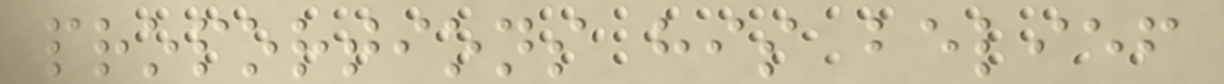proportions his belief
